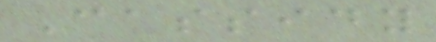Cassidy
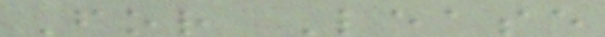For Lease
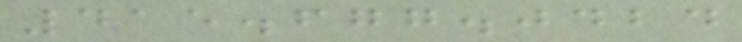415.677.0424
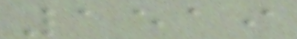1519
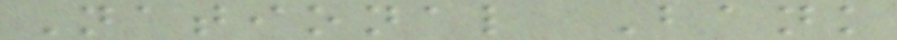National Bank
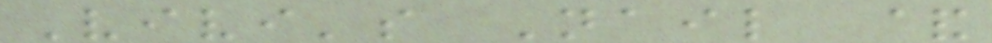Vivi's Nail &
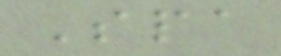Spa
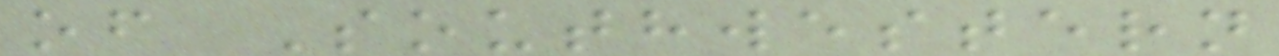of Southwestern
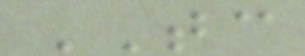TC
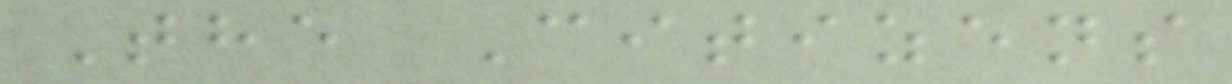The Citizens
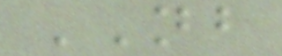NB
